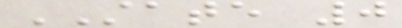STATE 0
